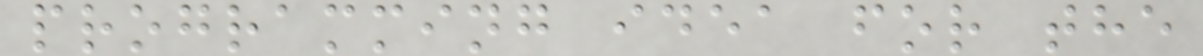programming idea for the
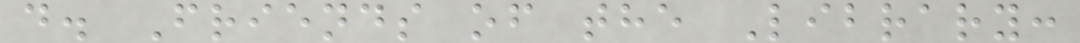d. Friends of the Library:
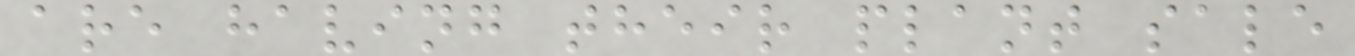are having their plant sale
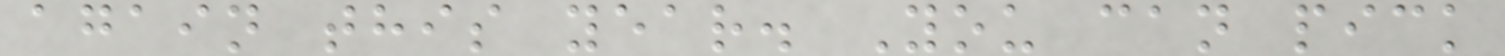again this year. You can pick
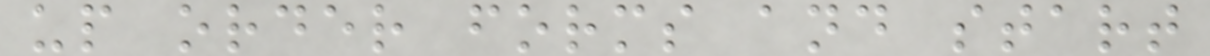up order forms and start
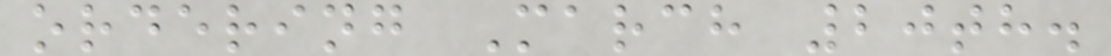ordering March 20th.
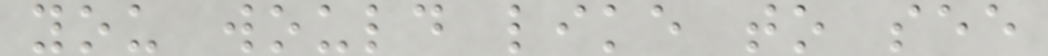you would like to see
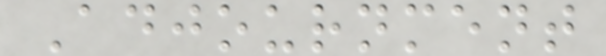Adjournment
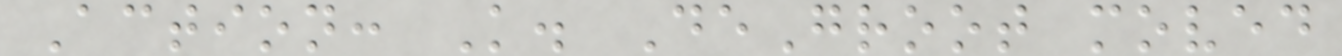Action: K. DeGroot moved
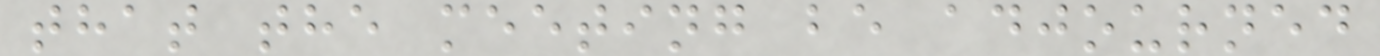that the meeting be adjourned
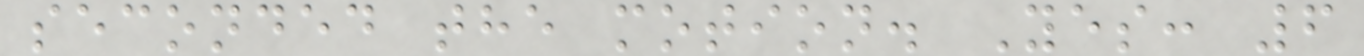seconded the motion. Yes: 6
